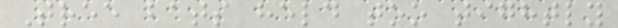Tree bats held too tightly
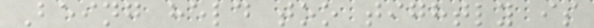Being held too tightly is
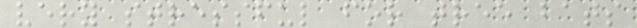very stressful for tree bats
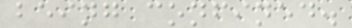being confined.
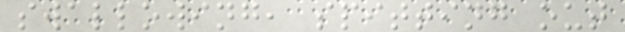swallowing, spitting out
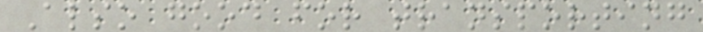Also good for transporting
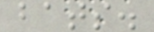bats.
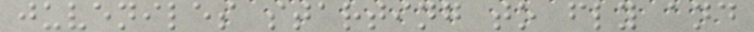juveniles starting to fly and
